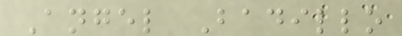Angel Badillo
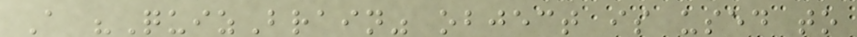A "QuizBrain" object is used to
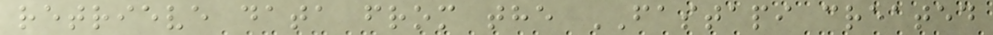retrieve data from the FASTAPI created
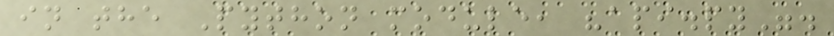in the Python module, "api.py".
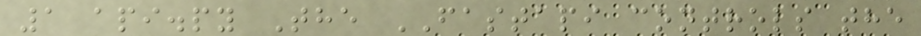1 api.py The FASTAPI controls the
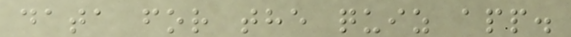data for the quiz app.
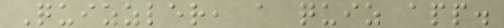Quizzler, a quiz app.
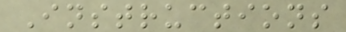Instructions
